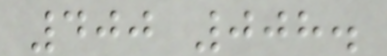400 008.
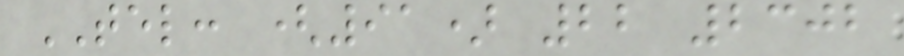TEL: (91) 22 2302
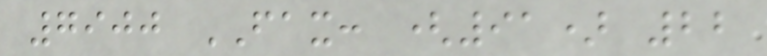7900 FAX: (91) 22
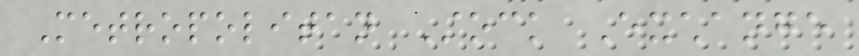Metropolitan Stock Exchange
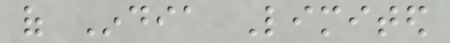of India Limited
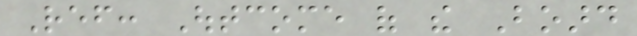Ref: Outcome of the Board
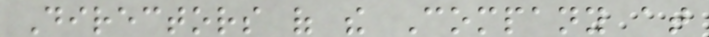Directors of the Company at
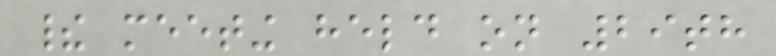their meeting held on 29th
